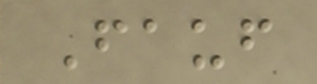Fauf
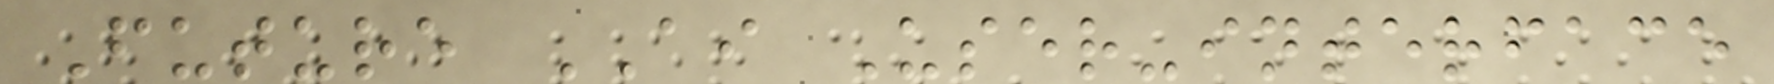Future AI User-interface
